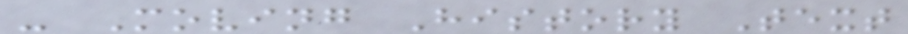- Moving History Text
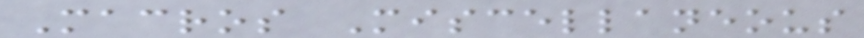Macros Miscellaneous
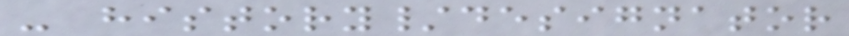- history/designator
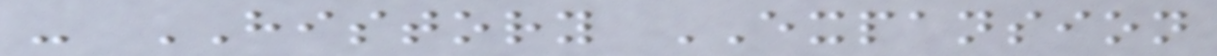- HISTORY EXPANSION
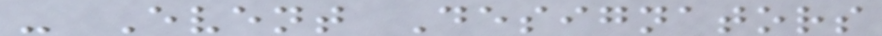- Event Designators
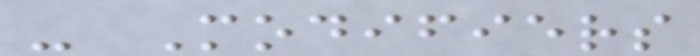- Modifiers
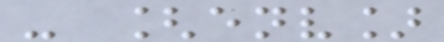- [env]
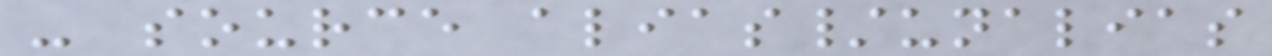- source alias/unalias
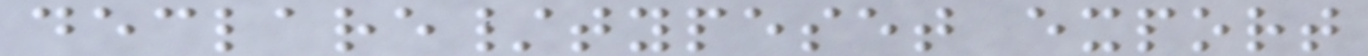declare/typeset export
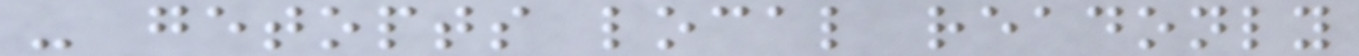- getopts local readonly
